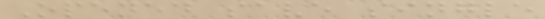Opened save single
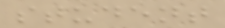student
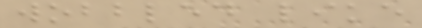wobbled like
